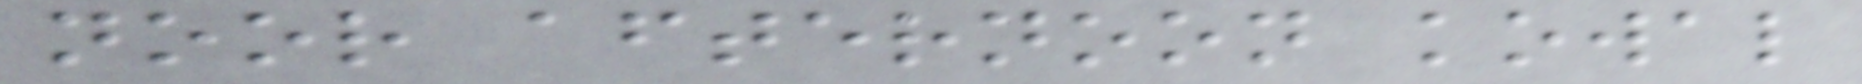noor afternoon kowal
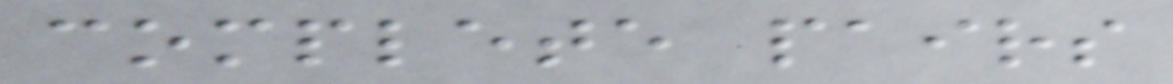complete pairs
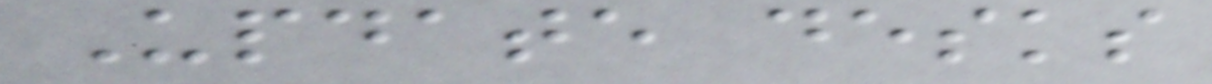Update desks
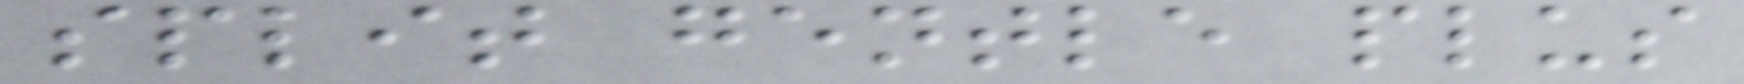split gentle plus
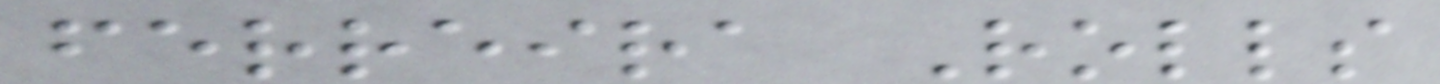ferreira Rolls
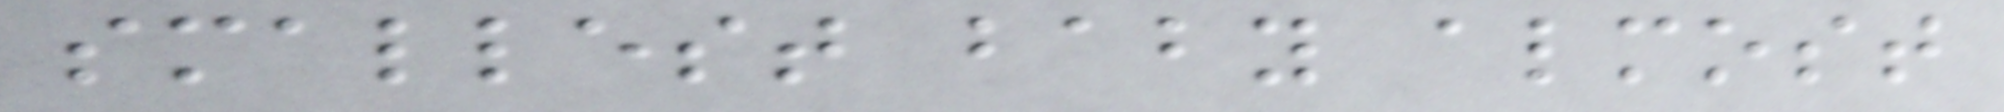smallest baby almost
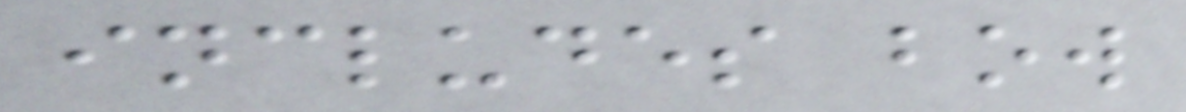includes bow
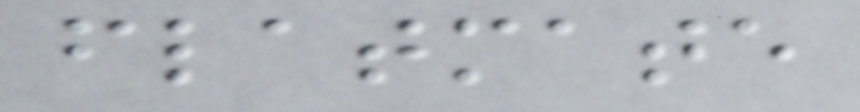flatmate
